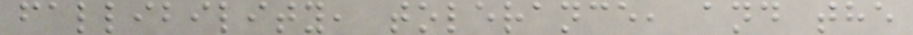fallibility, tolerance, and the
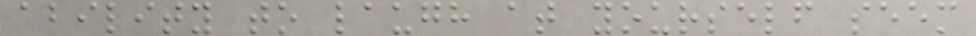ability to laugh at yourself seem
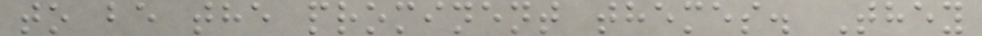to be the prominent themes. They
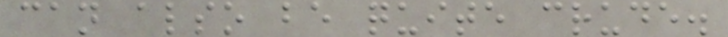can also be quite crude.
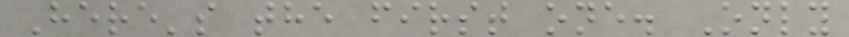Here's the first one. Only
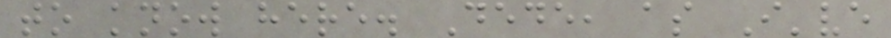to know here. Dede, as I've
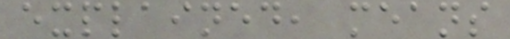explained, means
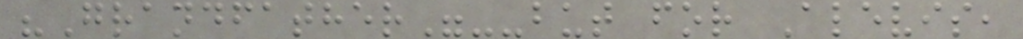"Grandfather"--but for Alevis,
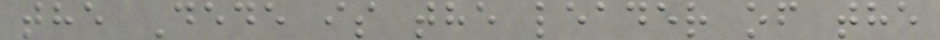the Dede is the leader of the
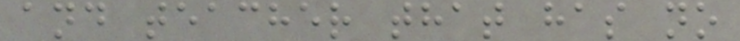and teacher that has no
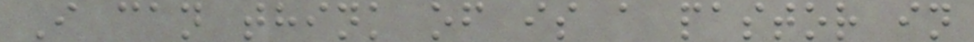I can think of is a pastor in
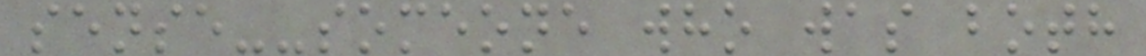sense--someone who was both
